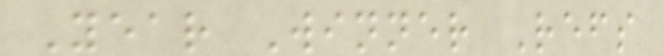Year Winner Refs
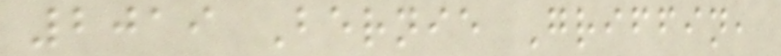2019 Bernie Griffin,
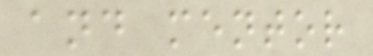and mentor
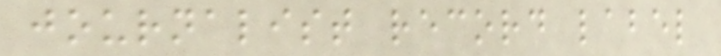journalist record label
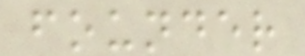founder
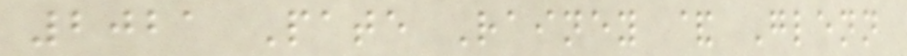2021 Pate Rainey & Glenn
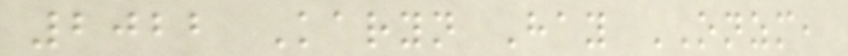2022 Karyn Hay ONZM,
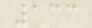133
